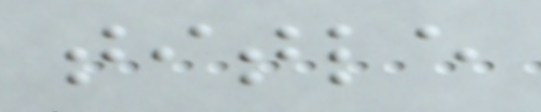title
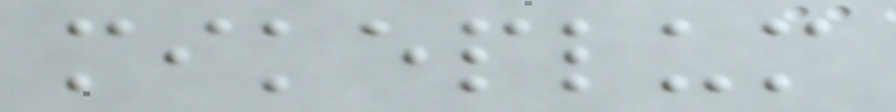mikeplum
